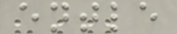entle
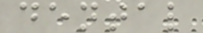dental
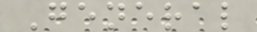General
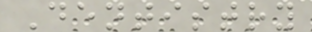Dentistry
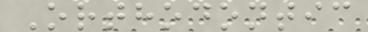Orthodontic
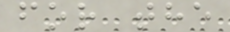for the
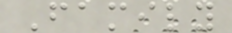Family
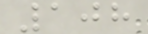108
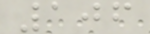106
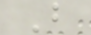B
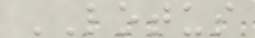LOTUS
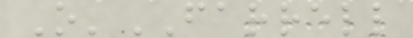O'FARRELL
